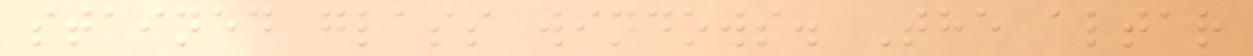stained glass windows. The altar
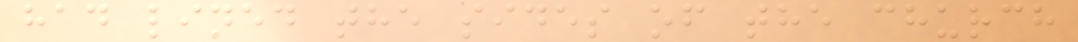had lined the sides of the church
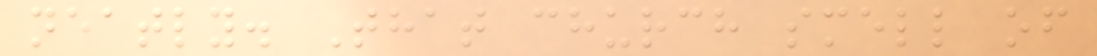neatly. That church smell of
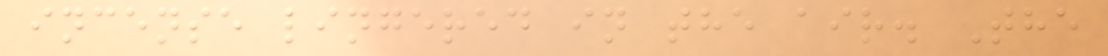incense lingered in the air. The
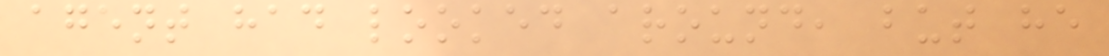agent had looked around, but he
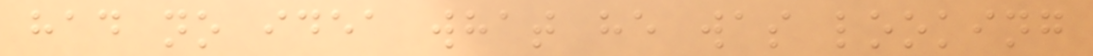had no idea what he was looking
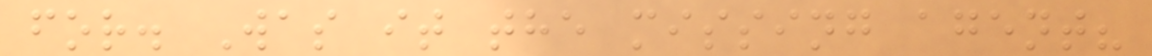for. Was it the missing agent?
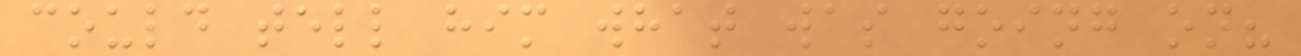could tell him what was going on?
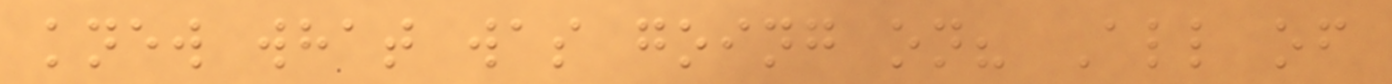knew what was going on? All of
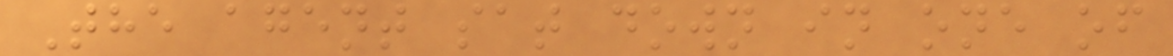The agent sat down in one of
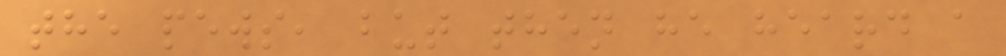the pews, but then he heard a
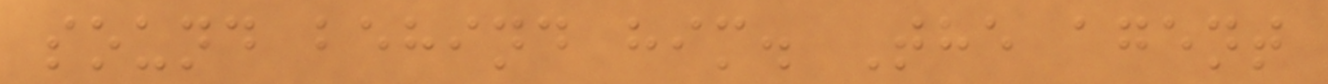sound behind him. The agent
